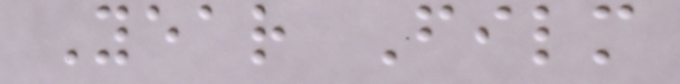Year Film
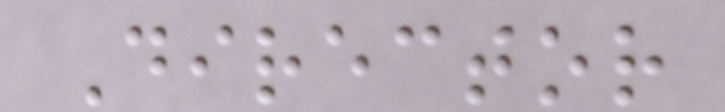Director
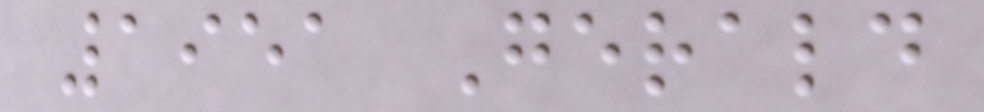1951 Gerald
